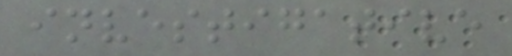investigative
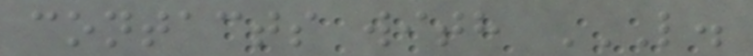contacts with L.
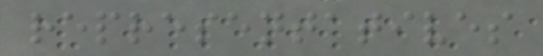representatives
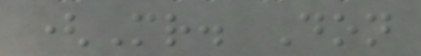(Mr. Don
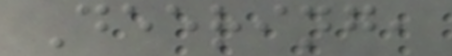Deering,
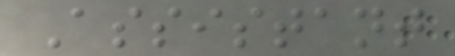Assistant
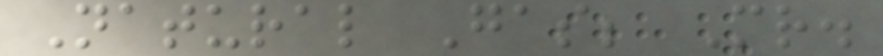Natural Gas; Mr.
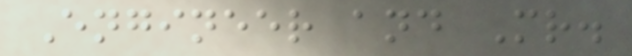Engineer and Mr.
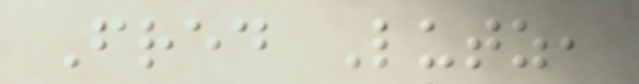Fred Lutz,
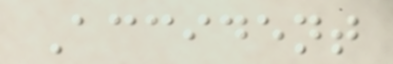Accident
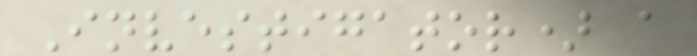Investigator) a
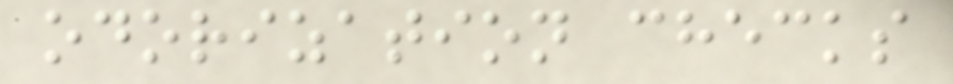odorization checks
